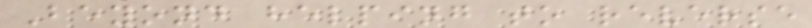Beyond helping to reverse
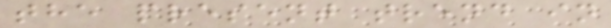the present trend in
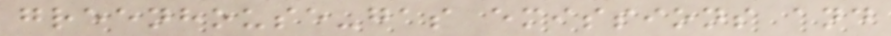greenhouse-gas emissions and
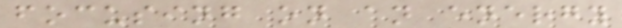focusing on an energy
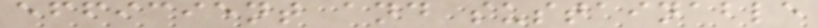efficient and sustainable
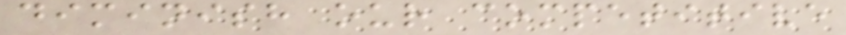diminish our competitive
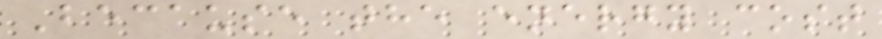Because the energy cost
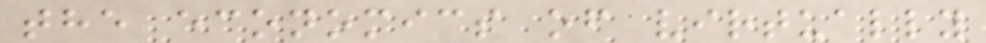the economics of virtually
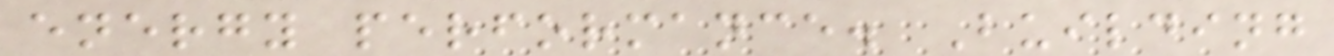energy performance. Building
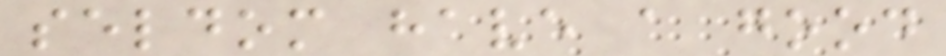seldom have a good
